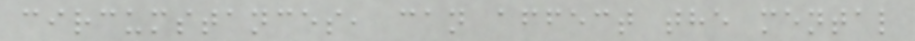circumstances, can affect the mental
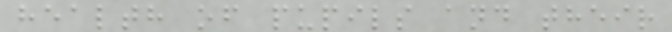health of pupils and their
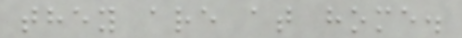they are at home.
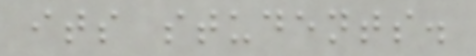its students.
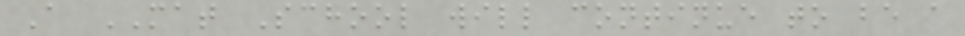A MAT School will continue to be a
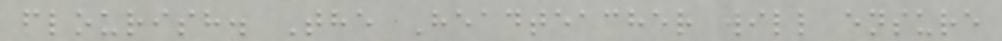flourish. The Headteacher will ensure
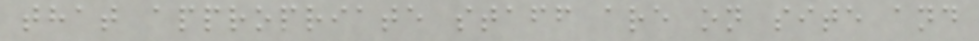that appropriate staff are on site and
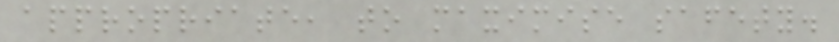appropriate, to maximise safety.
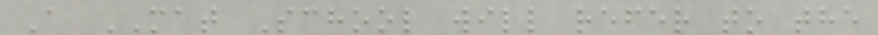A MAT School will refer to the
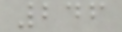246
